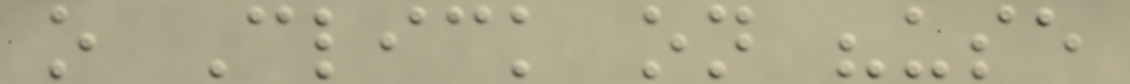o Click on "use
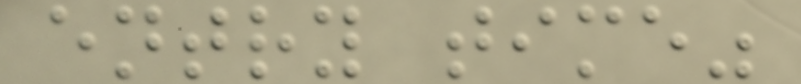entry time"
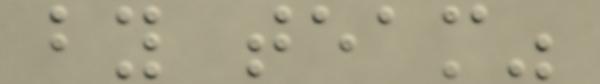by team"
